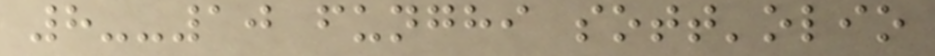8--10 funghi sott'olio
